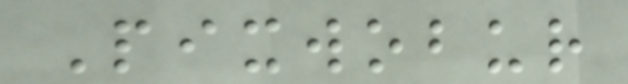Pixwobur
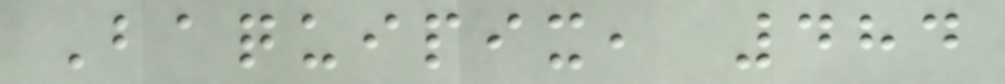Baquipix, 484
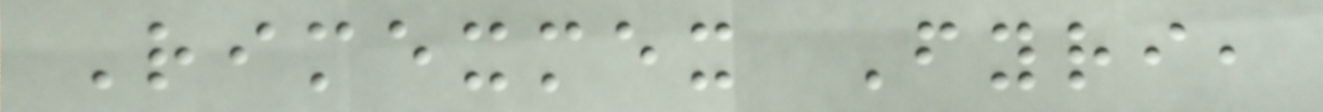Rimexmex Fyri,
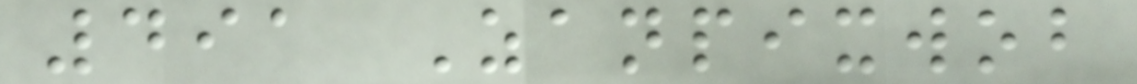491 Zanpixwob
